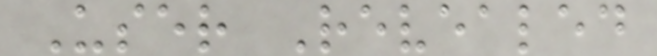User Revealed
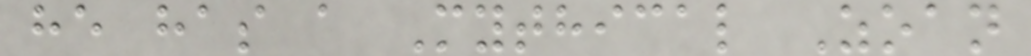he has a Mythical Zoan
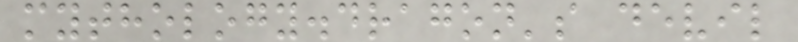mythology.dragon's devil
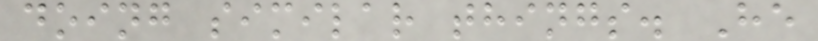doing similar things. He
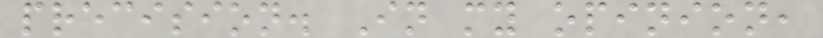precision. In my opinion,
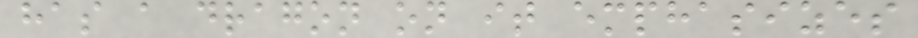has a dragon on it emphasizes
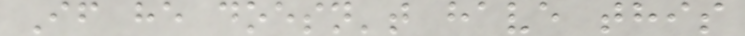If he doesn't have this
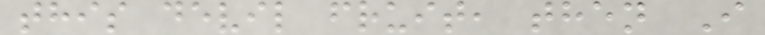this devil fruit, then I
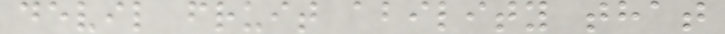devil fruit ability that
